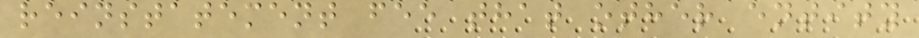reinstatement fee that other entity
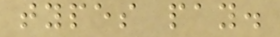types pay.
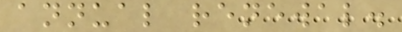annual renewal.
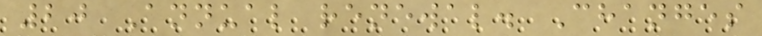20 Annual renewal. Changes
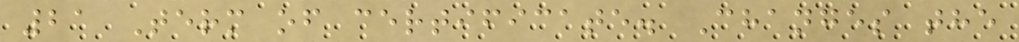21 Term of certificate. Changes the
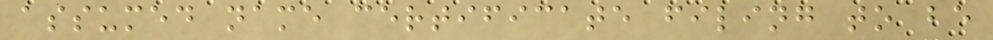assumed name certificate filing to be
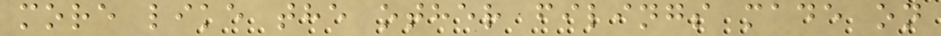more like the other filings made on
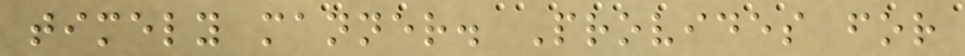timely manner. Provides for
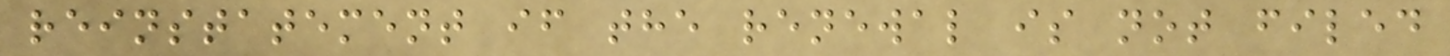reinstatement if the renewal is not filed
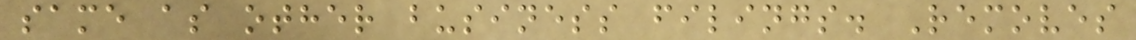same as other business filings. Removes
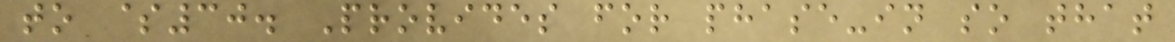to $30. Provides for phase-in so that
